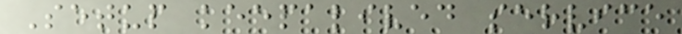Setup keepalived service
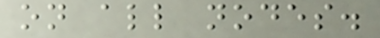on all nodes.
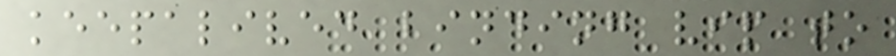keepalived binding vip to
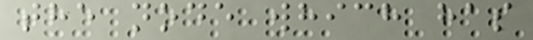the node which has
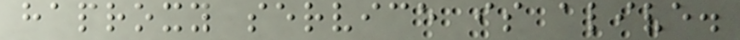haproxy service is alive.
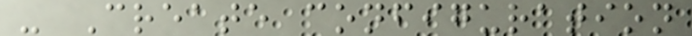- Create configuration
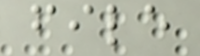file
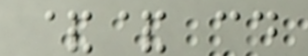&& cd
